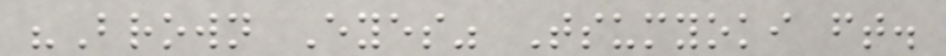"Brown Eyes" Tsumyoki ft.
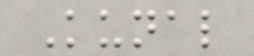Kunal
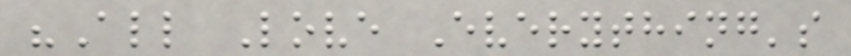"All Love Everything's
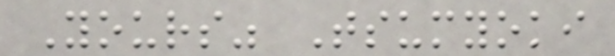Yours" Tsumyoki
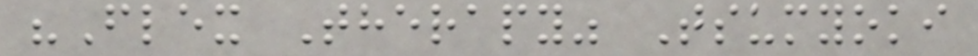"Flex Therapy" Tsumyoki
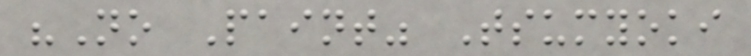"No Paint" Tsumyoki
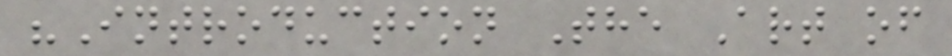"Introduction The Art of
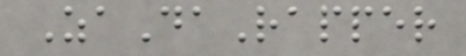ZaDaRapper
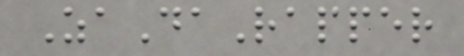ZaDaRapper
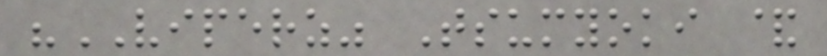"VIPERZ" Tsumyoki &
